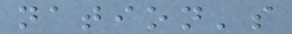nation's
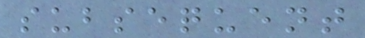subsequent
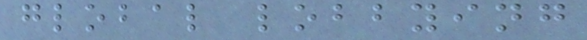global lobbying
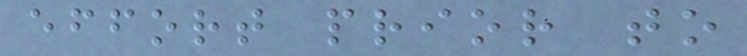effort prior to
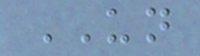UN
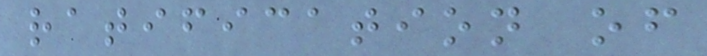ratification of
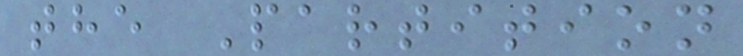the Partition
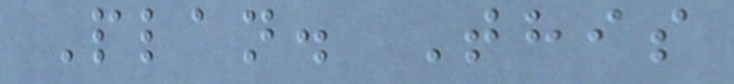Plan. This
